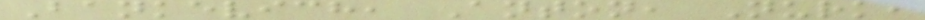Bankevich, Anton, Nurk,
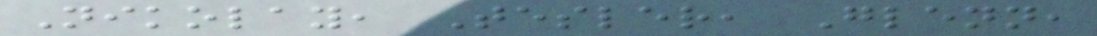Nikolay, Tesler, Glenn,
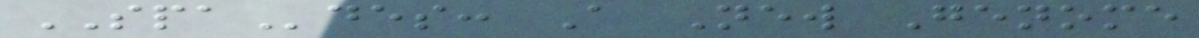SPAdes: A New Genome
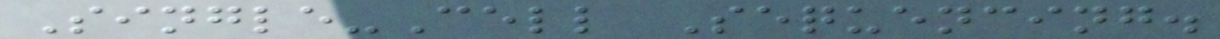Single-Cell Sequencing.
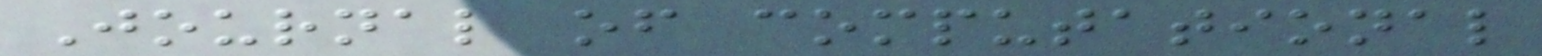Journal of computational
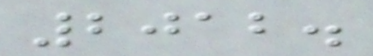2012.
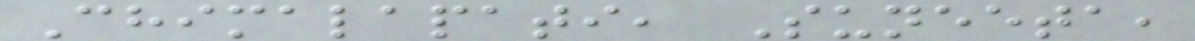Chimalapati, Suneeta,
